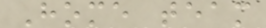Home team
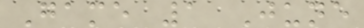Game 1 June
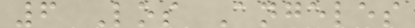6 Los Angeles
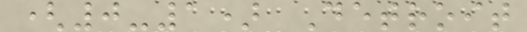(0-1) Detroit
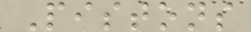Pistons
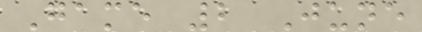Game 2 June
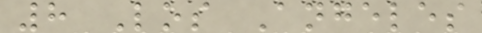8 Los Angeles
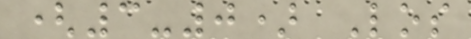(3-0) Los
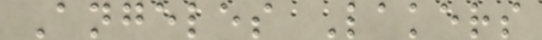Angeles Lakers
